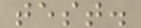test.
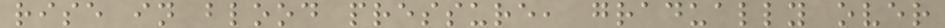rise in blood pressure, gradually over
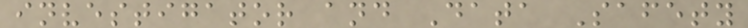investigator and Data Safety
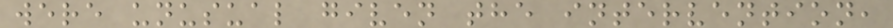were unusual given the intervention,
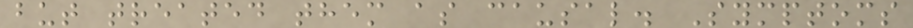but treated them as causal. Symptoms
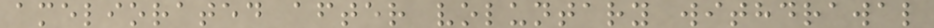ameliorated after voluntary withdrawal
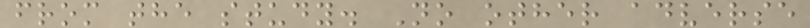from the study. No other adverse
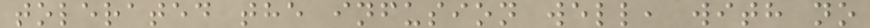tolerated the infusion well, with no
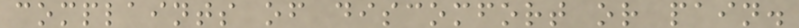complaints of discomfort or pain.
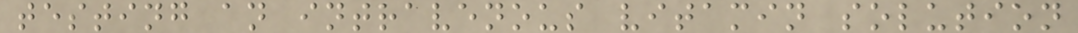testing an intravenous vitamin solution
